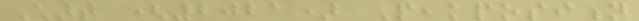Chart (2021) Peakposition
